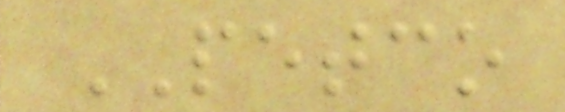PETCO
